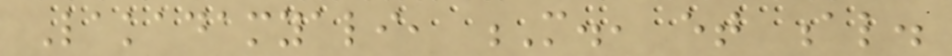Lakadamyali, M., et al.
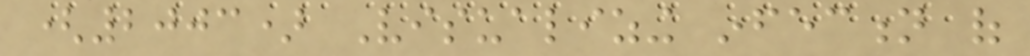(2003) Visualizing infection of
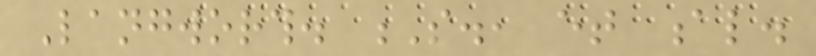Langworth. S., et al.
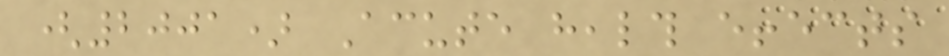(2001) Acute health effects
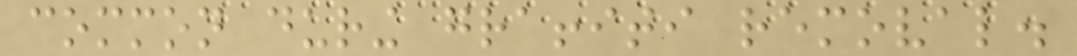common during graffiti removal.
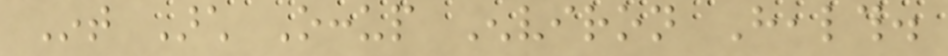Int Arch Occup Environ Health.
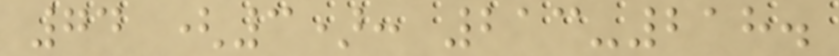74 (3): 213-218.
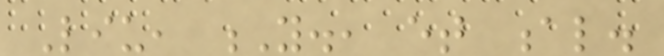Liu, Y., et al.
